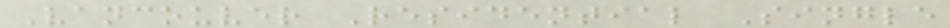Vancouver Residential Single
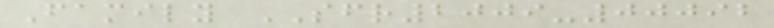Family SFR2009-00092
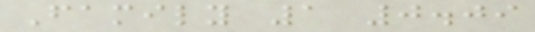Family 1 0.09
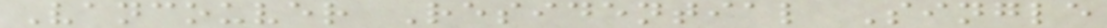Vancouver Residential Single
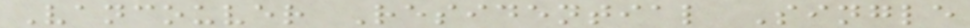Vancouver Residential Single
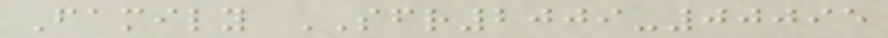Family SFR2009-00095
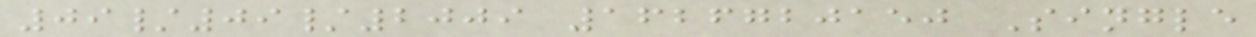09/09/2009 1626720150 Single
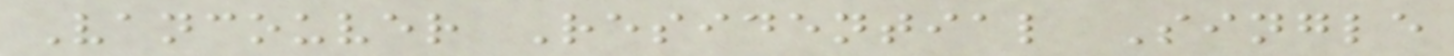Vancouver Residential Single
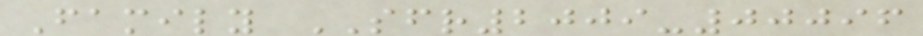Family SFR2009-00096
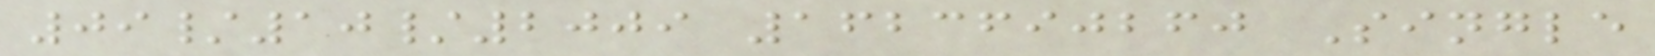09/10/2009 1623690260 Single
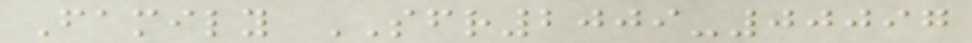Family SFR2009-00097
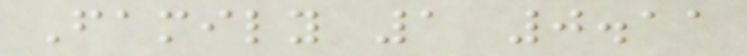Family 1 0.11
